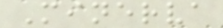Minerva
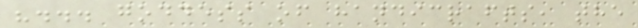"... goddess of handicrafts, the
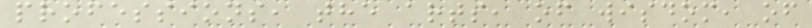professions, the arts, of wisdom, of
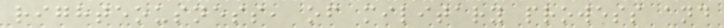righteousness, of military prowess and
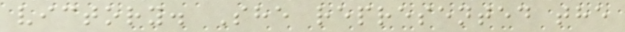victory. She represented the
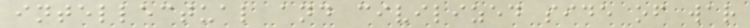intellectual and civilized side of war
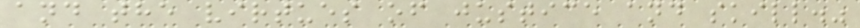and the virtues of justice and skill."
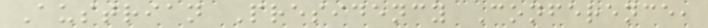Austrian Presidency Conference,
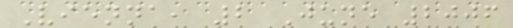Vienna, 2 June 2006
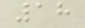18
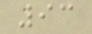93
